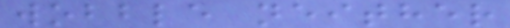wobble neither
